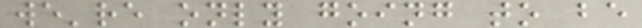we're only going to be
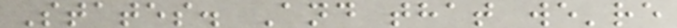States. And that we're
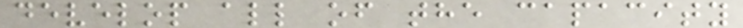develop all of the capacity
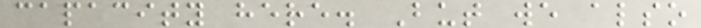capacity here. But we also
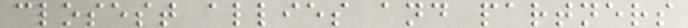closest allies and partners
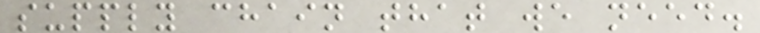supply chain that we need.
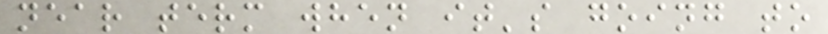near term when it's going to
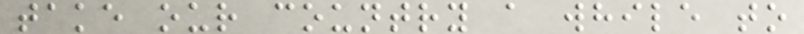take our country a while to
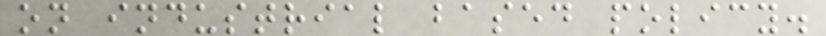on industrial based policy.
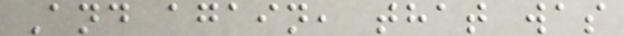And again, that was
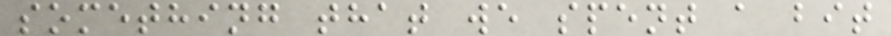something that we spent a bit
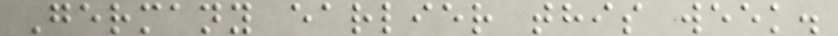Germany earlier this week.
